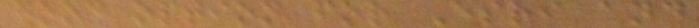good option for Esri and
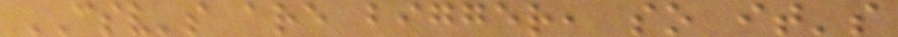CSV's are bigger, so it's
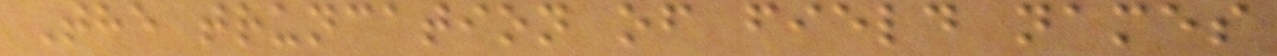The truncation of field names
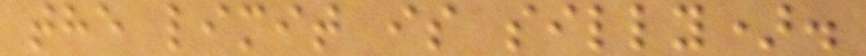the limit is silly).
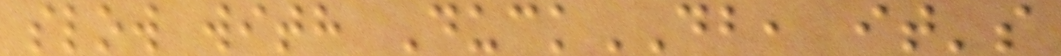slow with DuckDB, it's
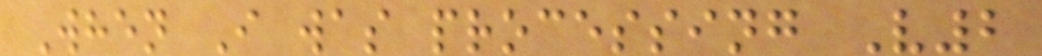When I was processing V2
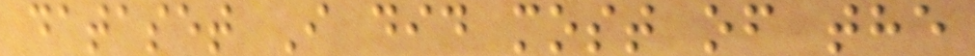dataset I did most of the
